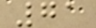71
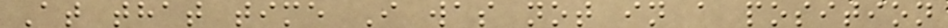At that time I was not in a position
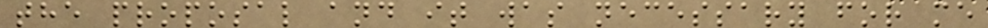the proposal and it was necessary for me
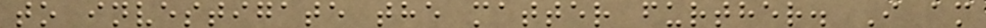to investigate the matter further. I am
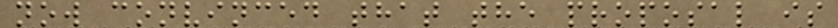now convinced that the proposal is
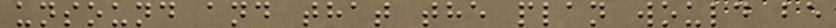unsound and that the plan would be
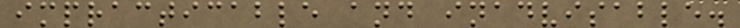impracticable and inadvisable.
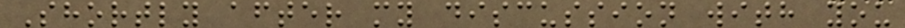Shortly after my discussion with you
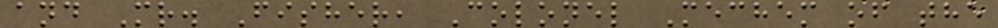and Mr. Fisher, Colonel Mechem of the
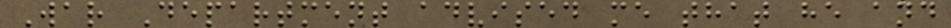War Department advised me that he and
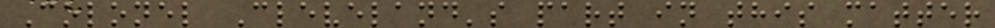Colonel Cleveland's part in this matter
